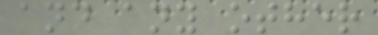and any other
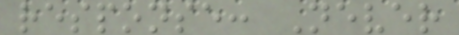response: Never
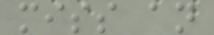miss an
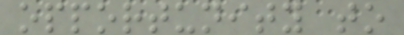opportunity to
